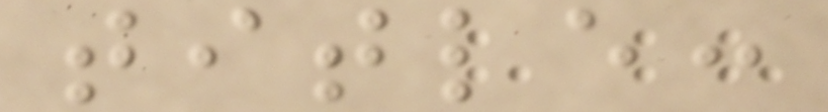title:
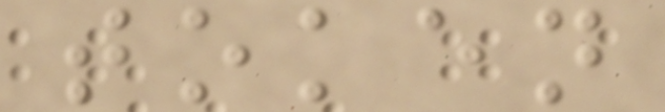token
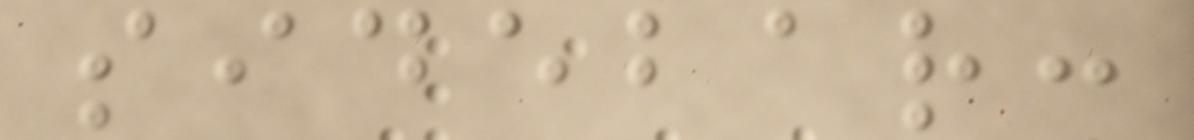sidebar:
